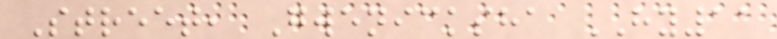Street, Gwenicksha HY11
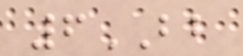6BB
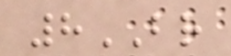8BR
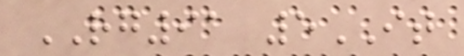RG91 5IT
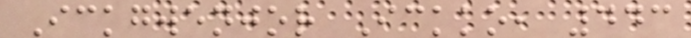Ickgwenjor Ickko, 443
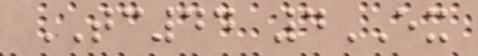TC44 4EX
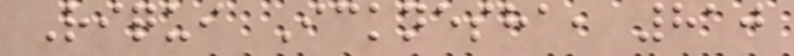Riqui Icknesha, 810
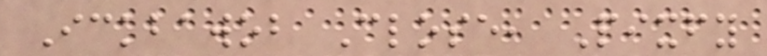Ickbawob Close, Pixfy
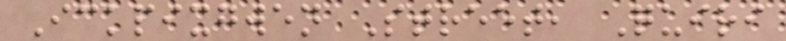Ickpixgwen Street, Quiri
